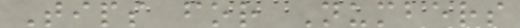Tips for Numbers
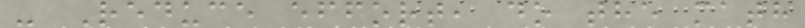- Reduce effort, do the math
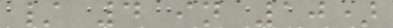/ 4 in 10)
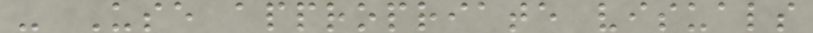- Use appropriate visuals
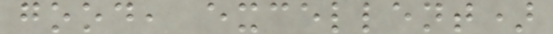good, excellent)
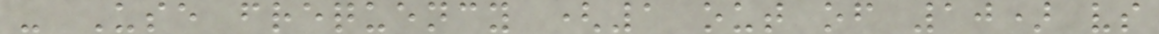- Use frequency (1 out of 10) vs
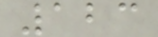123
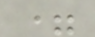=
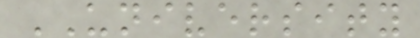UNIVERSITY
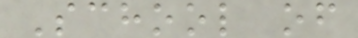School of
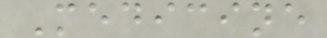Medicine
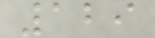129
